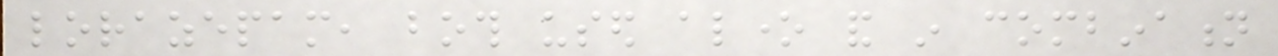lorazepam, both used alone and in combination
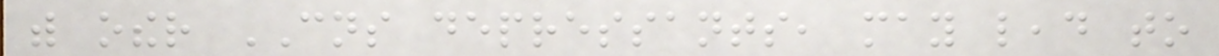with other CNS depressants, may lead to
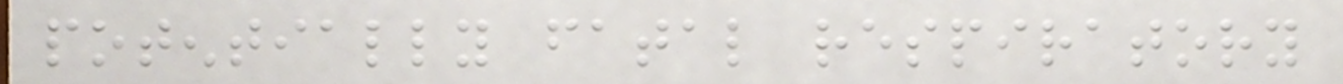potentially fatal respiratory
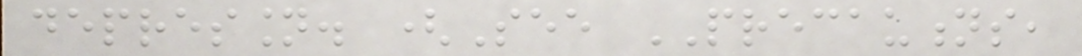depression. (See PRECAUTIONS,
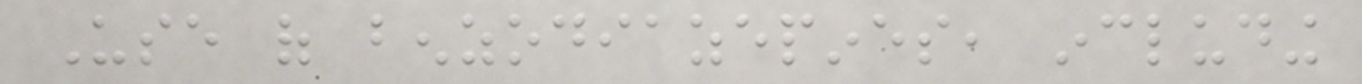Use of benzodiazepines, including
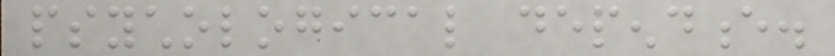psychological dependence.
